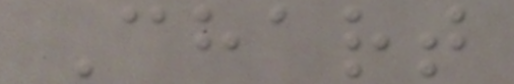Chart
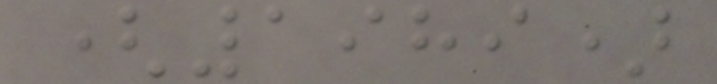(1989)
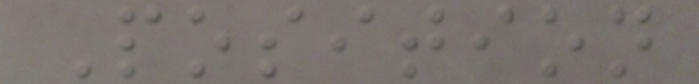Position
